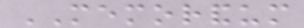MEMORANDUM
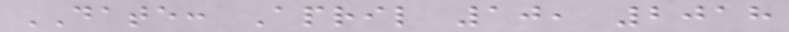DATE: April 10, 2018
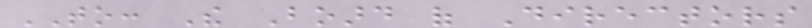TO: The Board of Directors
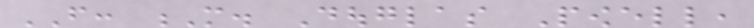FROM: M. Douglas Powell,
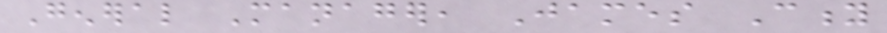General Manager, James City
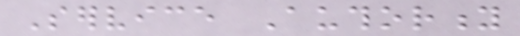Service Authority
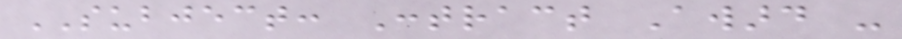SUBJECT: Contract Award -
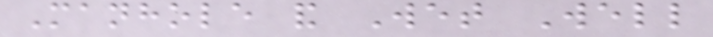Manhole and Wet Well
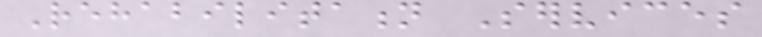Rehabilitation Services
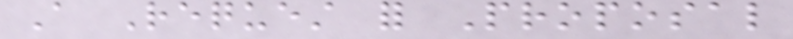A Request for Proposal
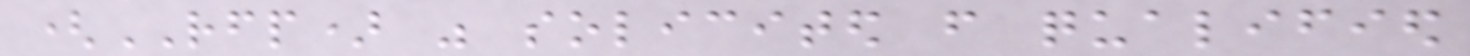(RFP) was solicited from qualified
